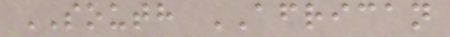SOUTH AFRICAN
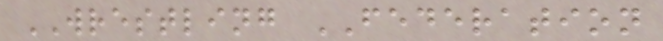WRESTLING FEDERATION
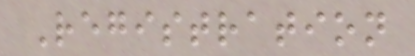Registration
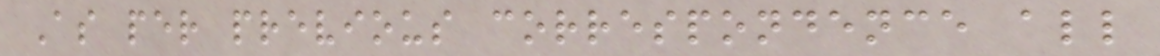As per previous correspondence all
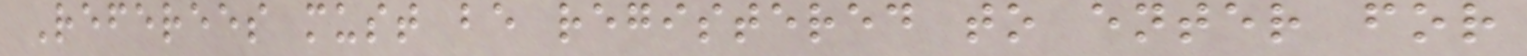Referees must be registered to enter for
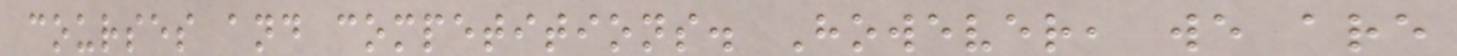courses and competitions. However, we are
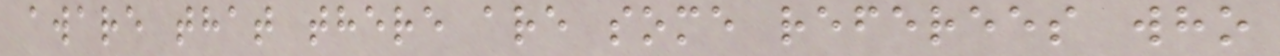aware that there are some referees who
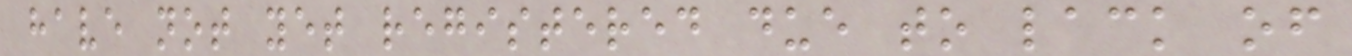have not yet registered due to lack of
